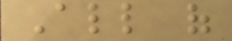All of
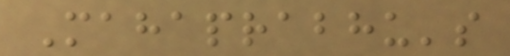Mahaprabhu's
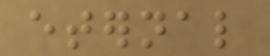eternal
